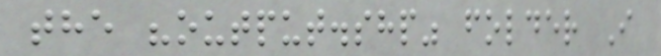the "output.shp" folder I
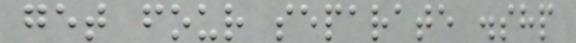get four separate .shp
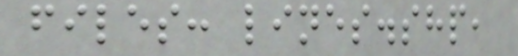files: lines.shp,
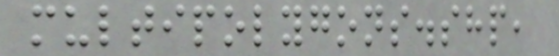multipolygons.shp,
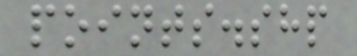points.shp
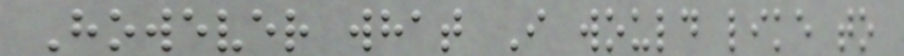However what I would like to
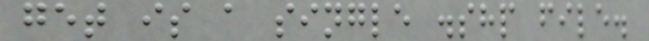get is a single .shp file.
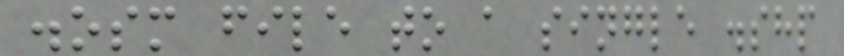.osm file to a single .shp
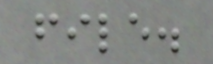file.
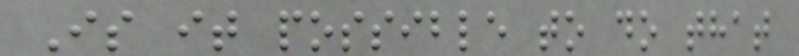Is it possible to do that
